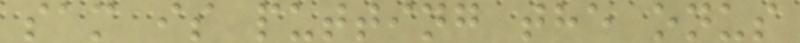sam is putting the onus
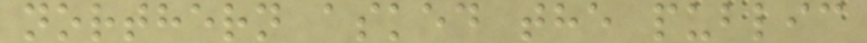northern asked the public
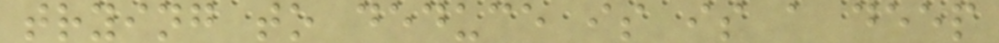trying to deduce is is a deep
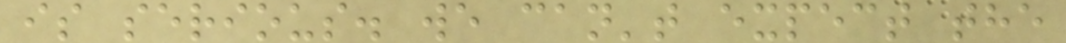is serious. we can't expect the
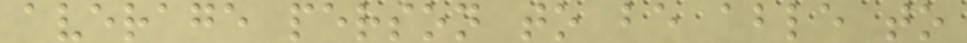average person to be able to
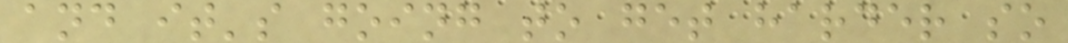and it's going to get harder so
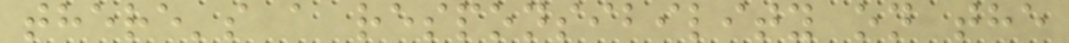there's a responsibility on the
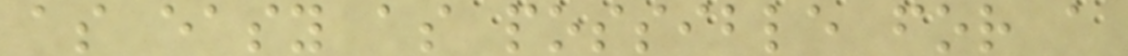as easy as possible for a
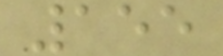155
